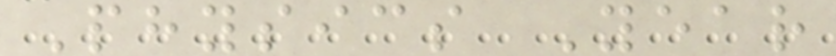Physics Year
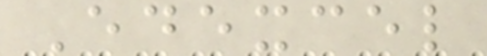Edexcel
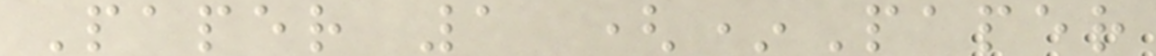Paper 1 (*Paper
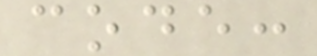code:
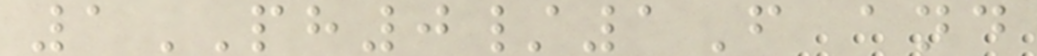1PH0/1F and
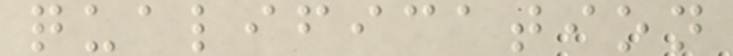qualification
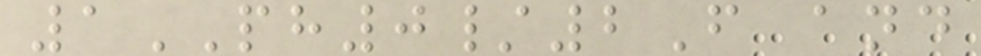1PH0/2F and
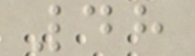48
